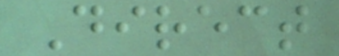Direct
